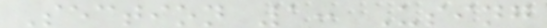Section 1: Using
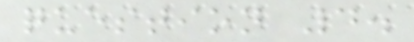question 4.
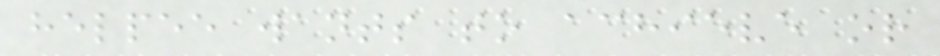helpee wants to achieve or
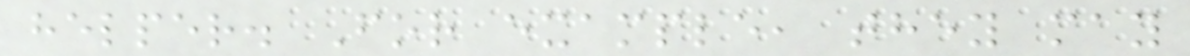helper. For example, they may
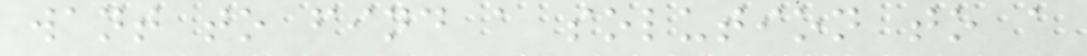want to find a solution to a
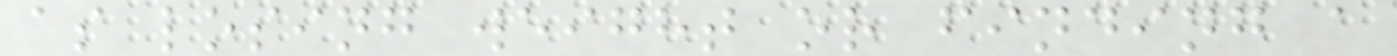as losing weight or finding a
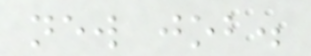new job.
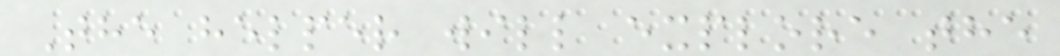The helper will explore the
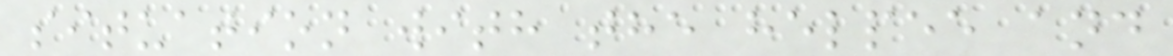situation with the helpee and
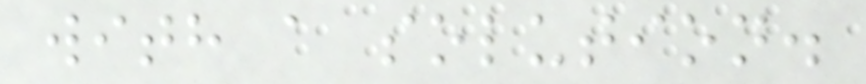with a solution.
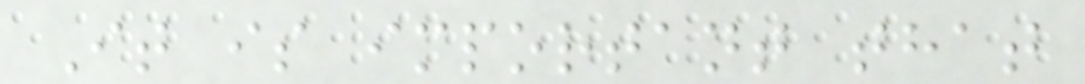It is important that
